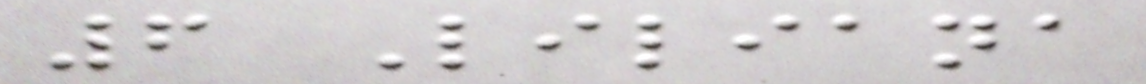6 Liliana
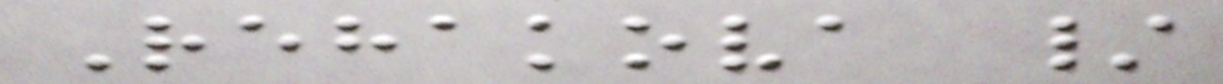Rehakova /
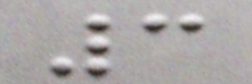3
